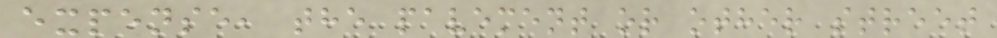expense, the pavement or other street
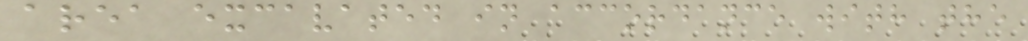area excavated in accordance with the
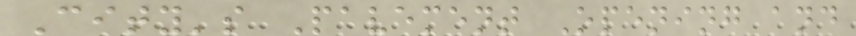City's Pavement Opening and
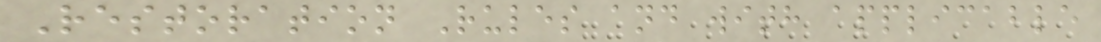Restoration Rules and with applicable
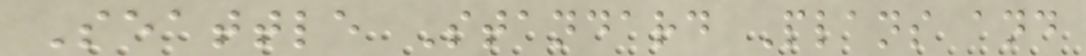Seattle Standard Plans and
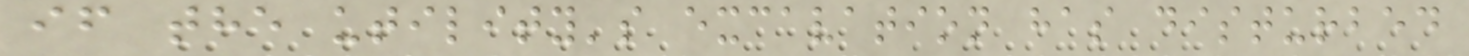if the utility's excavation has disturbed
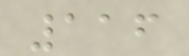116
